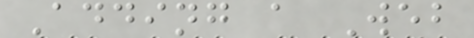Adding a Web
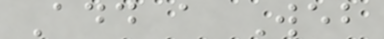Add a Web
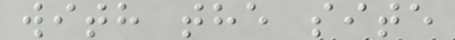with the site
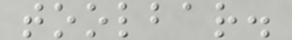toolbar.
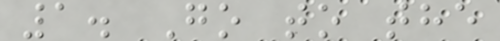1. Go to the
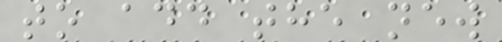to add the new
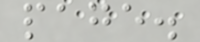page.
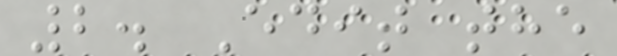2. Edit the
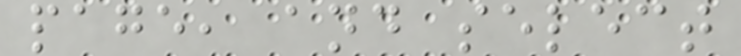page, and select
